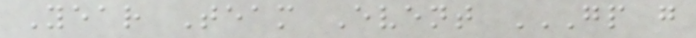Year Team Event GP G
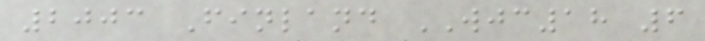2003 Finland WJC18 6
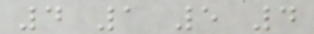4 1 5 4
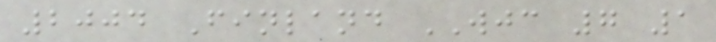2004 Finland WJC 7 1
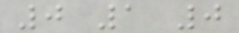0 1 0
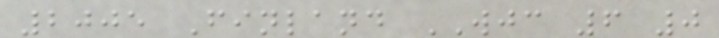2005 Finland WJC 6 0
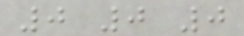0 0 0
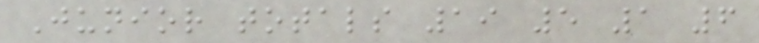Junior totals 19 5 1 6
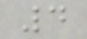4
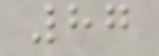87
